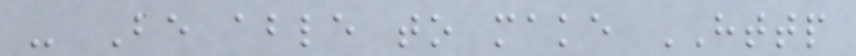- Be able to make HTTP
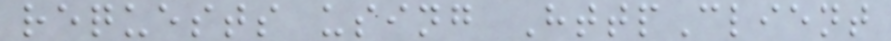requests using HttpClient
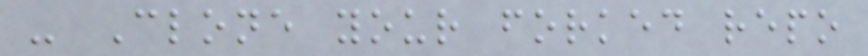- Clone your forked repo
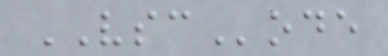VSCode
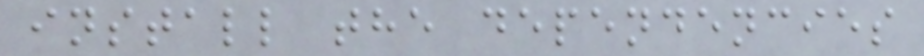install the dependencies
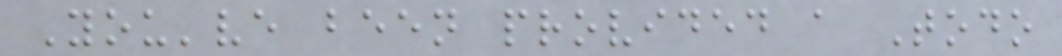You've been provided a Todo
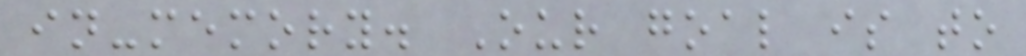in-memory. Our goal is to
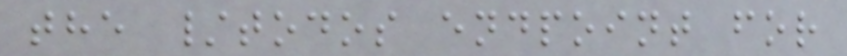the /todos endpoint for
